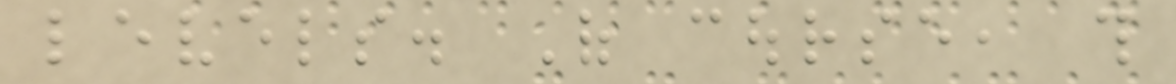levels. Of course, this
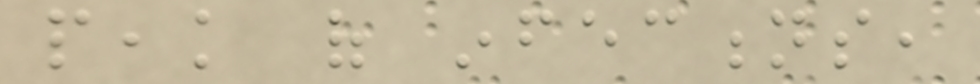peak of infections,
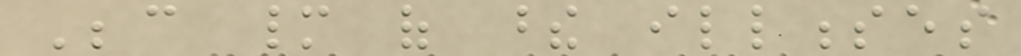Because many of these illnesses
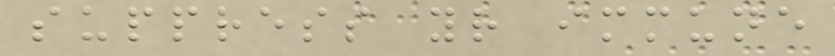suppress your immune
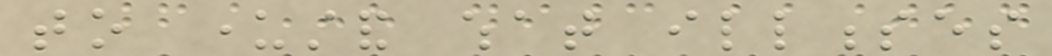to understand what illnesses
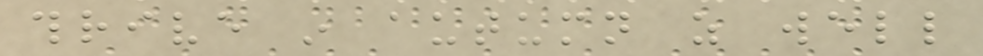thrive in autumn as well
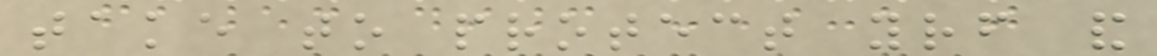take to protect yourself and
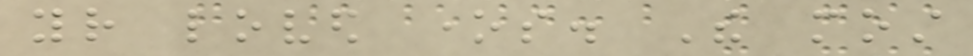your loved ones. The most
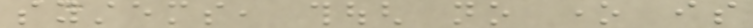systems, though no one is
